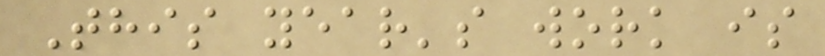This year's work is
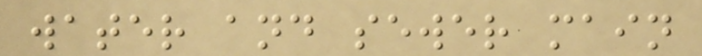water and sewer main
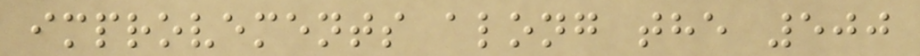improvements along the 500
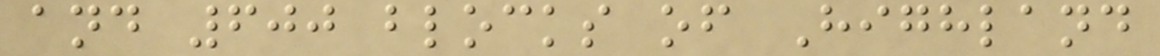and 600 blocks of Highland
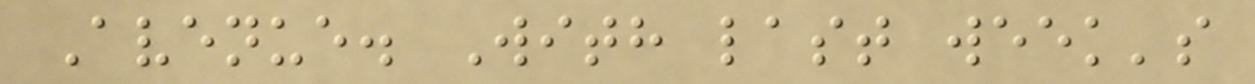Avenue. With last week's
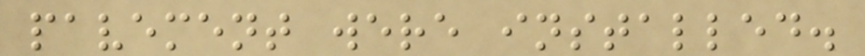pavement were installed.
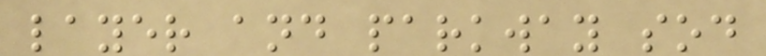layer and parkway sod
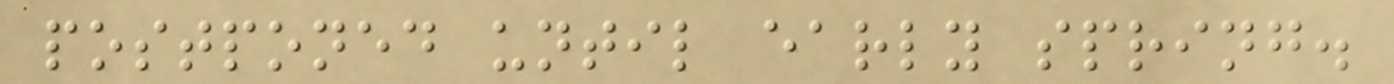postponed until early spring.
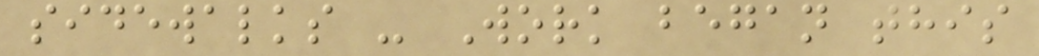sidewalks - Work began this
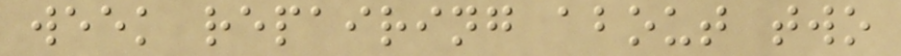week repairing about two
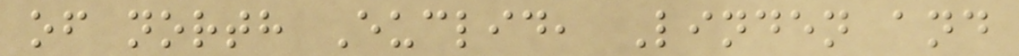of north Euclid, Linden and
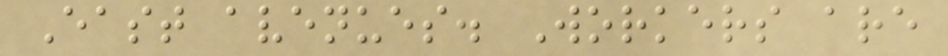East avenues. Workers are
